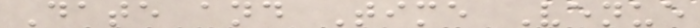Date and Time Venue
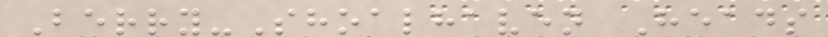Berry-Shoalhaven Heads
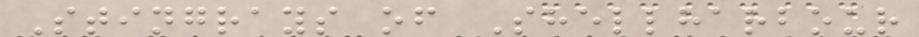Stingrays of Shellharbour
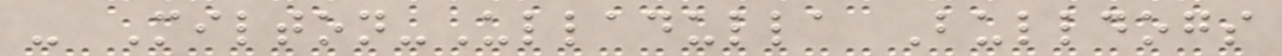- Milton-Ulladulla Bulldogs
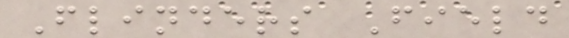Flinders Field
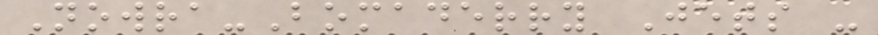Nowra-Bomaderry Jets -
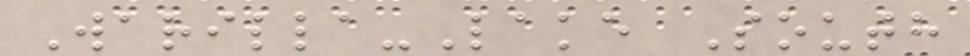Warilla-Lake South
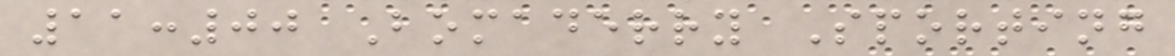11:00 Bomaderry Sporting
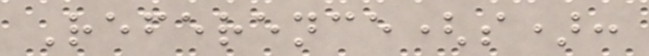Reference(s):
